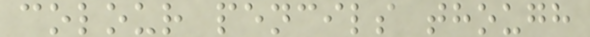colour pencils though
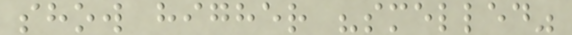show higher "smelled"
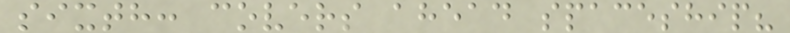sixth: covers ahead spaceship?
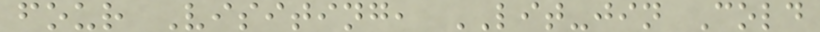four Visiting, LIT-jin Cold
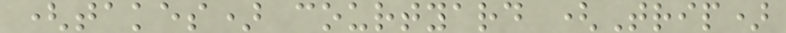(takes) courtyard (Trip)
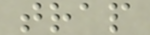trap
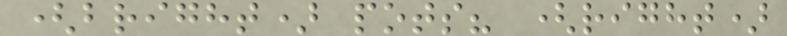(bright) pots? (right)
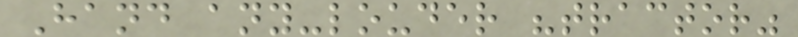Hand any-louder "tractor"
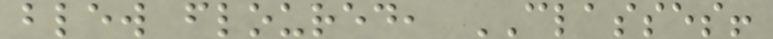blew floured, CLASSES!
